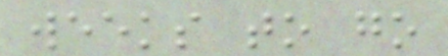weeks to go
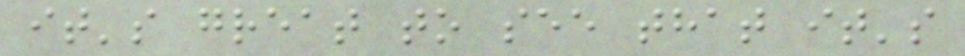it's great to see that it's
